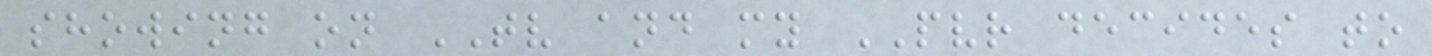showing on TV and my PVR decides to
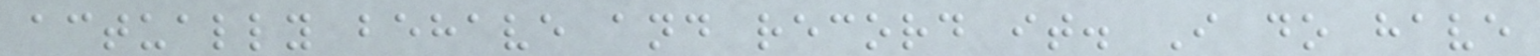actually behave and record it. I do have
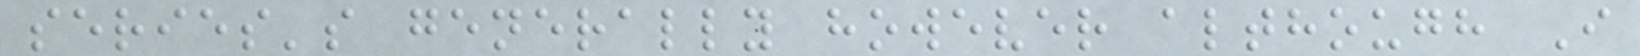series's generally however although I
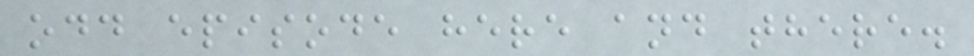odd episode here and there.
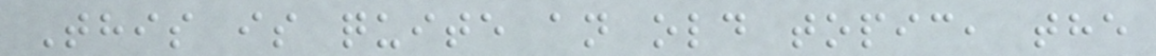This is quite an old topic, the
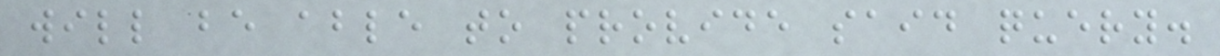will be able to provide said query.
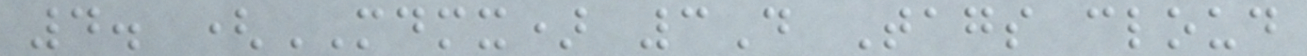4. (MDMX) 3D Tags cloud
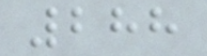288
